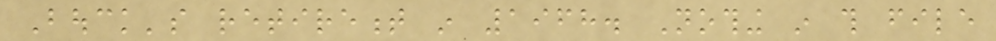Bouck's retirement in 1968. Nothing in this file
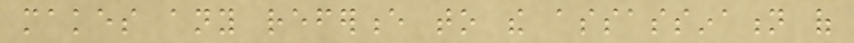makes any reference to the assassination of
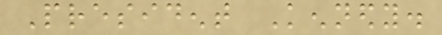President Kennedy.
